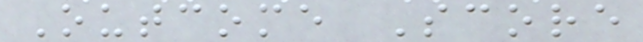Outcome Score
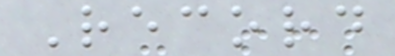Record
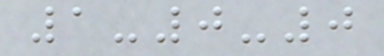1-0-0
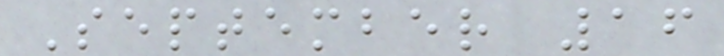September 16
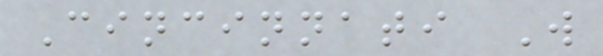Cincinnati W
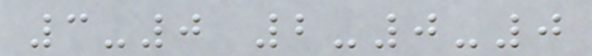3-0 2-0-0
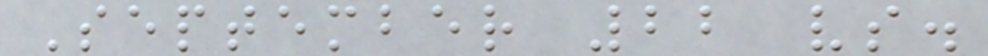September 22 vs.
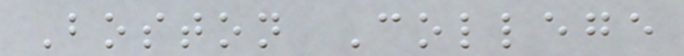Boston College
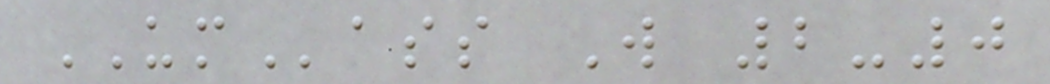UMass W 2-0
